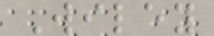Wiley
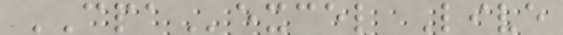CPAexcel Live
